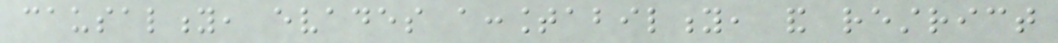causality, evades accountability, and restrict
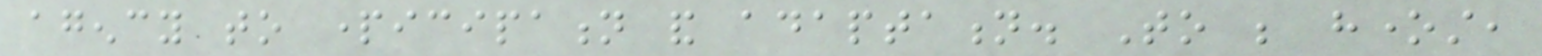agency to participation and adaptation. To be honest,
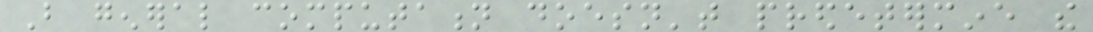But general computation doesn't predetermine the
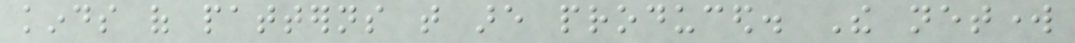kinds of patterns that are produced. The network
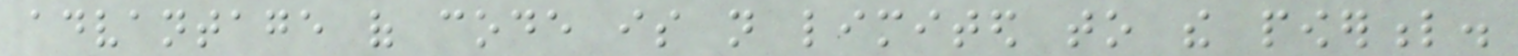advantage of code is not limited to the powerful.
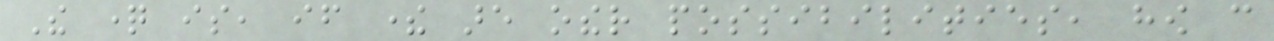The question is, if there are other possibilities, how can
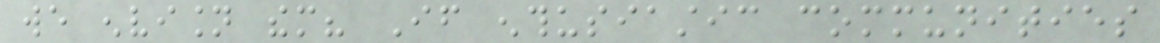we envision them? If enthusiastic communities
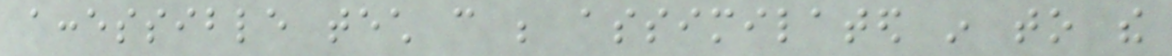accessible tech can be assimilated in to the
